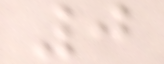0
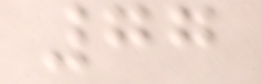77
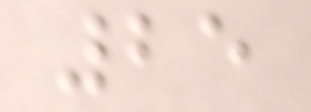25
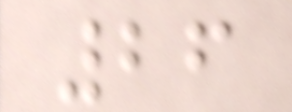26
